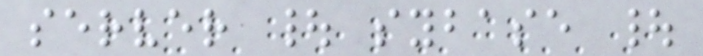server | sybase |
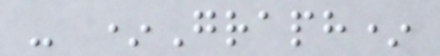- *Graph*
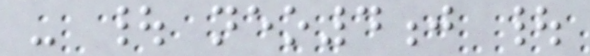- | neo4j |
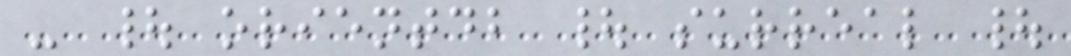- | orientdb | surreal |
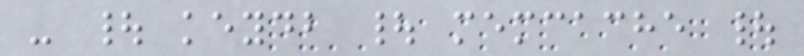- | keydb | memcache |
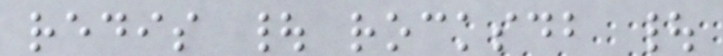redis | rocksdb |
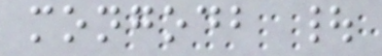mongodb |
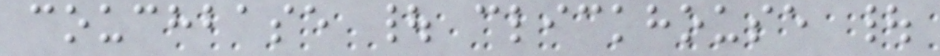couchbase | clickhouse |
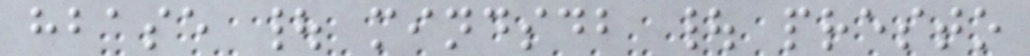hbase | mindsdb | presto
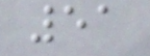51
